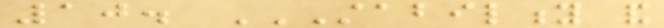10. STABILITY AND
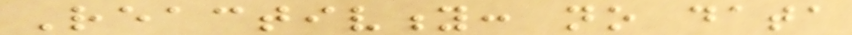Reactivity: no data
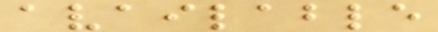available
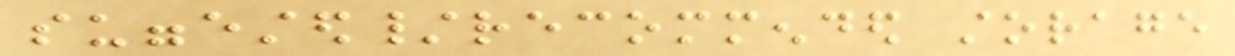suggested/recommended storage
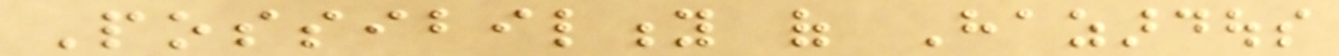Possibility of Hazardous
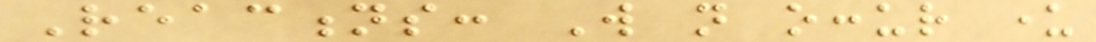Reactions: Will not occur under
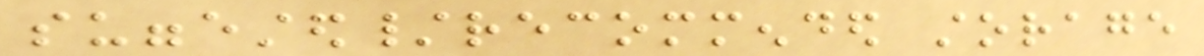suggested/recommended storage
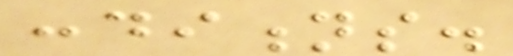conditions.
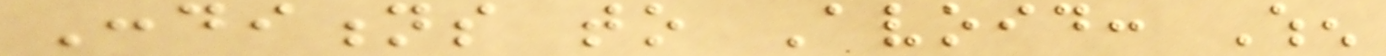Conditions to Avoid: When
